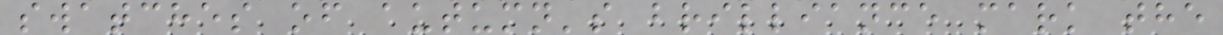swatches of autumn's brilliance mark the
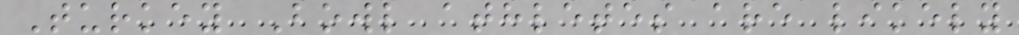Turkey Bowl athletes are likely
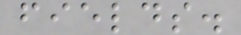fields.
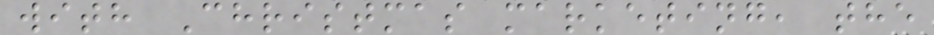with Christmas marketing, the
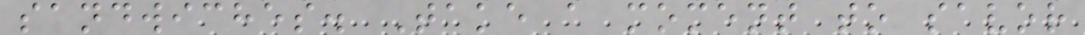sandwiches. Take a moment to savor
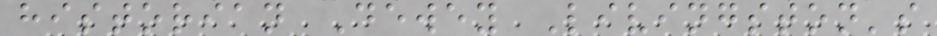historian Dewey Livingston's
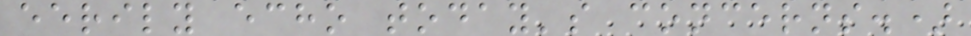eerily echo today's concerns.)
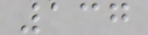137
